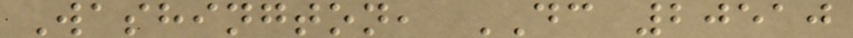Washington, DC 20510
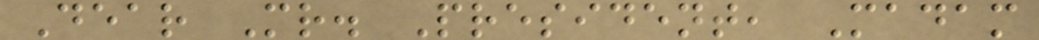Dear Mr. President, Madam
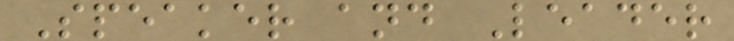Speaker and Leader
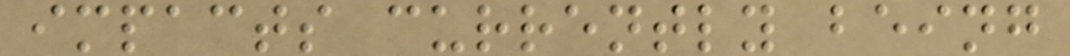impacts currently being
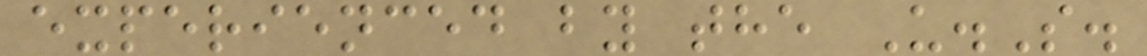experienced by the U.S.
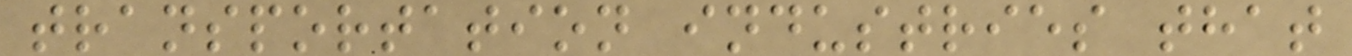transportation industries that
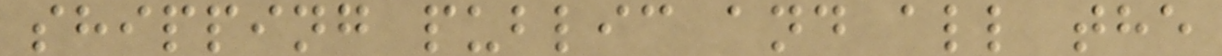shipping public and all the
